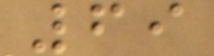69
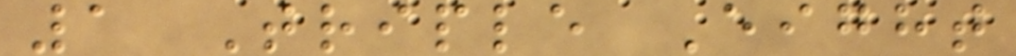1 Triple Eight
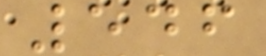546
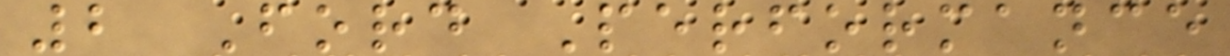2 Ford Performance
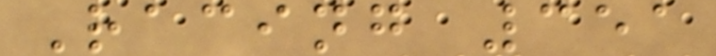Racing 351
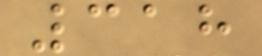318
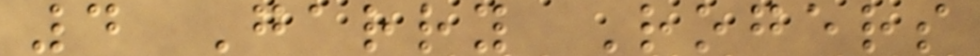4 Garry Rogers
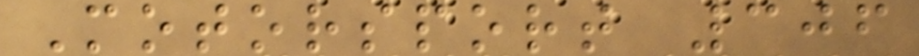Motorsport 306
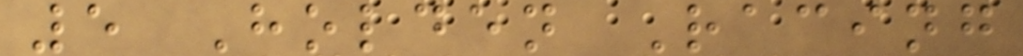5 Holden Racing
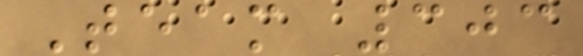Team 303
